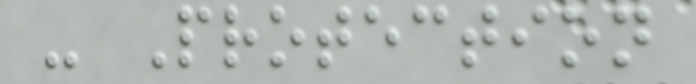- Protection
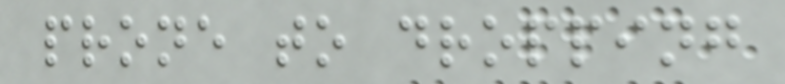prone to dropping
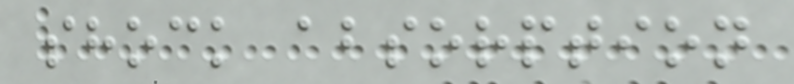shock absorption
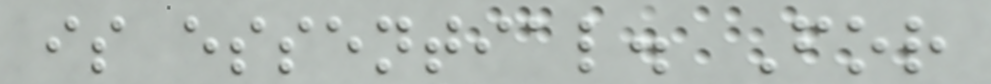is essential. For
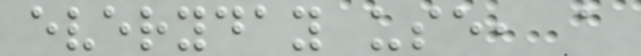everyday use, a
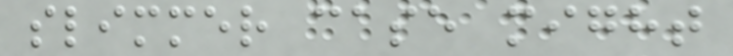slimmer case might
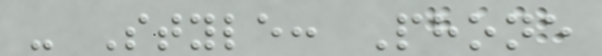- Style: Phone
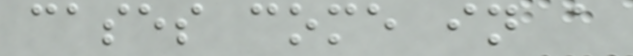cases come in a
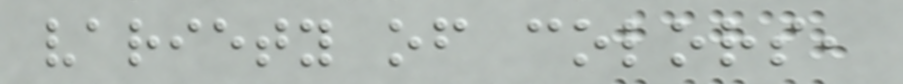variety of colors,
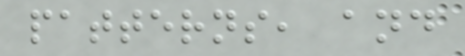patterns, and
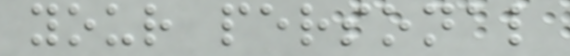your personal
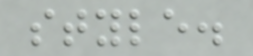style.
